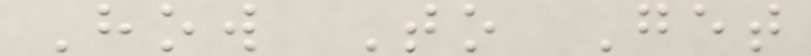How To Get
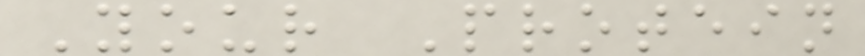Your Protein
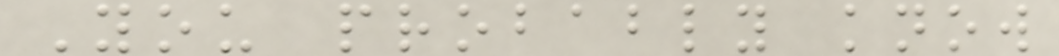You probably know
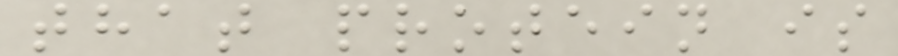that protein is
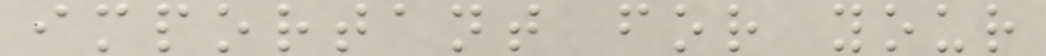important for your
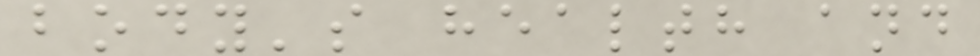body's health and
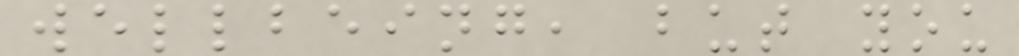wellbeing, but you
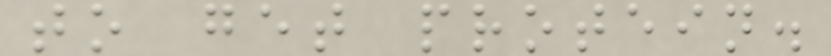to get protein.
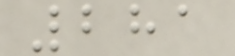281
